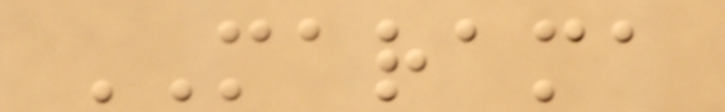MARAMA
